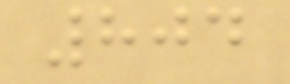804
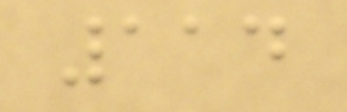114
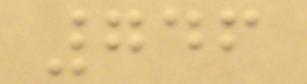746
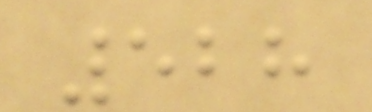528
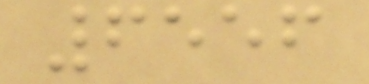6556
